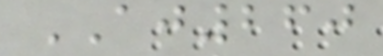AJ260
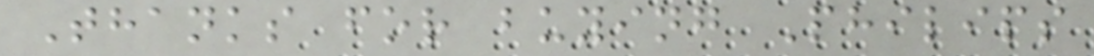Thanks for buying Philips
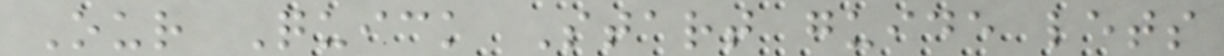Our Quick Start guide lets
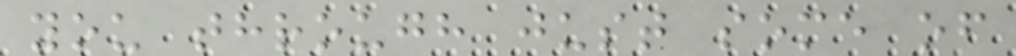you through just some of
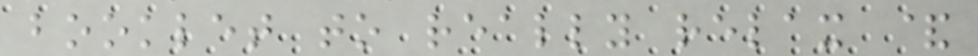booklet to really relax &
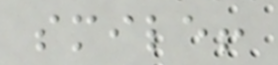smile!
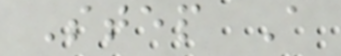Step A
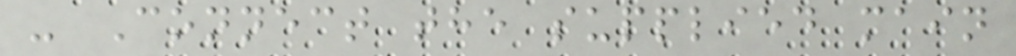- Connect the supplied main
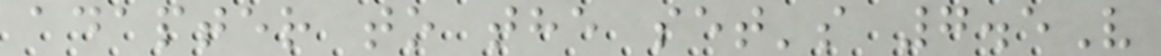adapter to the set's 7.5V
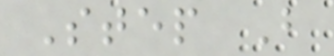Step B
